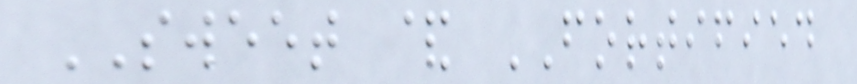SWEET & FORTIFIED
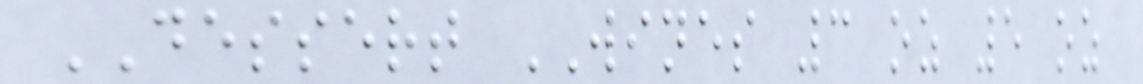DESSERT WINES 3 oz 5 oz
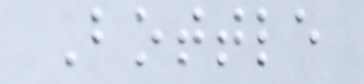Bottle
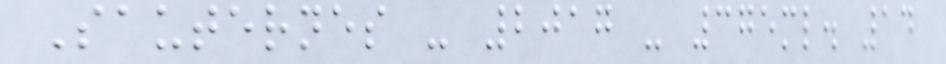Sauternes - 2017 - 375ml. 14
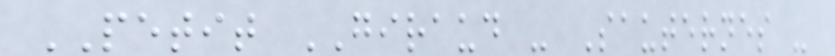PETIT GIRAUD - Sauternes -
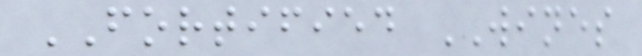FORTIFIED WINES
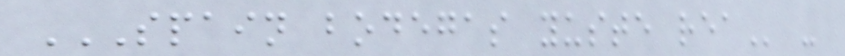SPAIN BODEGAS YUSTE REA -
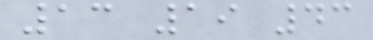13 19 43
